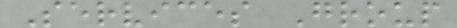Services Group
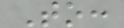To:
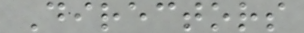Directors
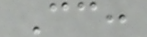Cc:
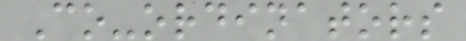Co-ordinators
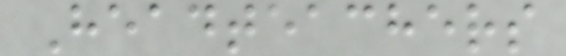Headteachers
